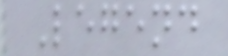Legend
